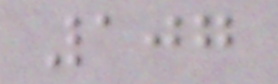107
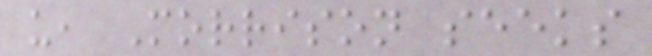us, Morrison seeks
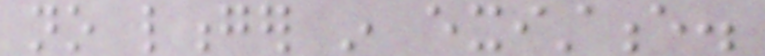no longer in existence.
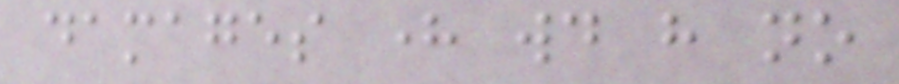damages here would have no
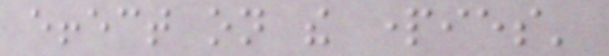effect on the parties'
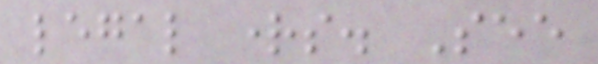legal rights. See
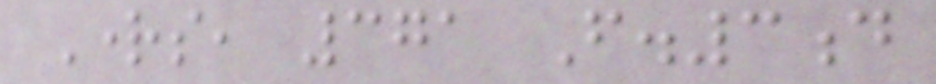Rights, 371 F.3d
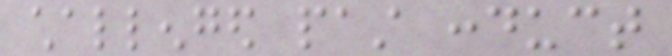challenged past conduct
